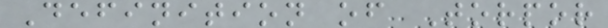Definition of Torpor
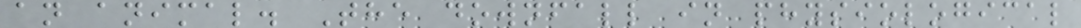an animal. The downfall in physiological
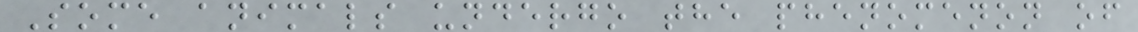Some animals undergo the phenomenon of
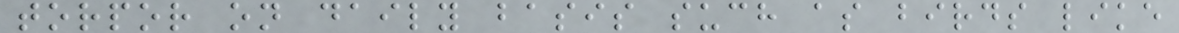torpor on daily basis such as birds like
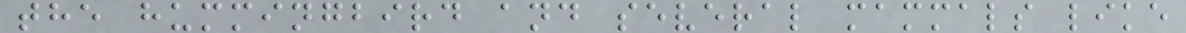the hummingbird and several mammals like
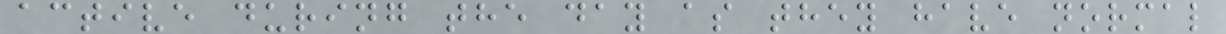active during the day as they have normal
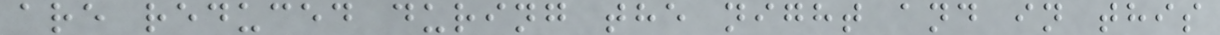are reduced during the night and in this
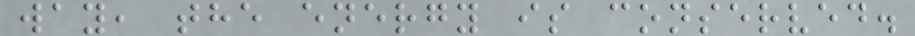way, the energy is conserved.
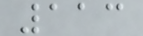113
